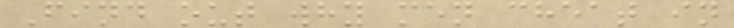Find out why men cheat in
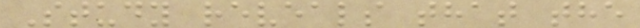Study reveals that the
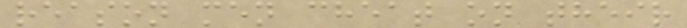reason men cheat on their
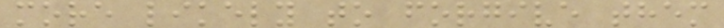more likely to forgive them
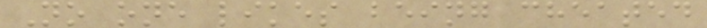No one likes being cheated
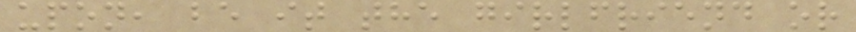upon, be it the girlfriend or
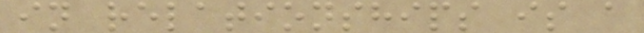in relationships is a
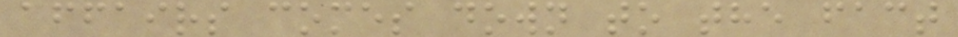affairs comes down to the fact
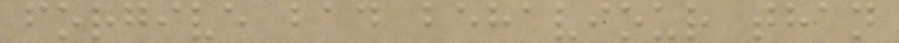forgive bad behaviour than
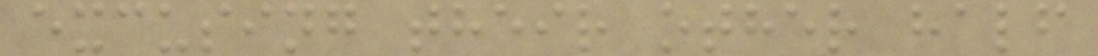excusing their other half
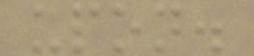upon.
